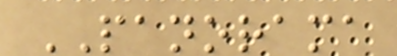PANORAMA
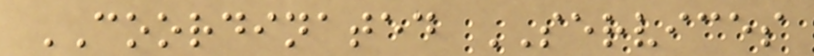COORDINATED SERVICES
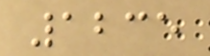1235
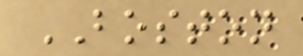BOSTON
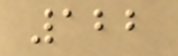122
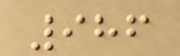986
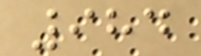984
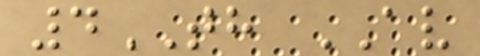4TH AV
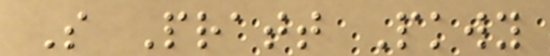S Pratt Pkwy
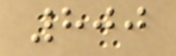800
